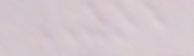ZOE
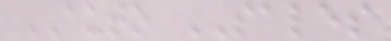AUTO SALES
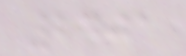2401
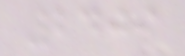2409
